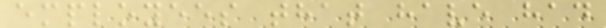employees that have had
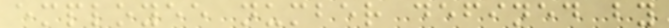employee number defined by
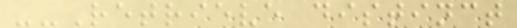--Retrieve distinct
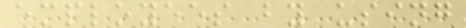employees by using
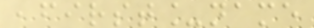,first_name
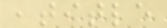,title
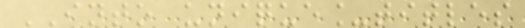INTO unique_titles
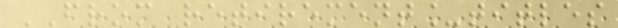FROM retirement_titles
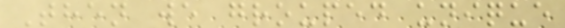Then we grouped unique
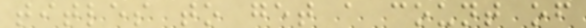titles to get a count of
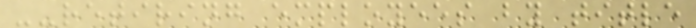--retiring employees by title
